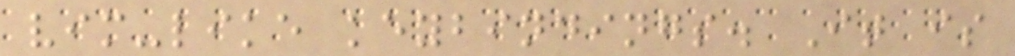vim-like keybindings. It is
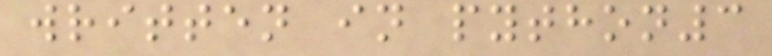written in python3
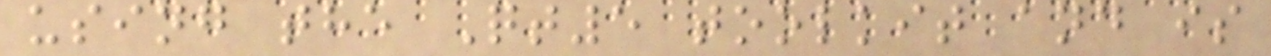using the Qt5 toolkit and is
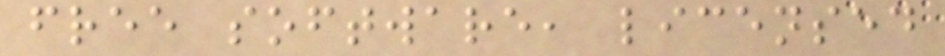free software, licensed
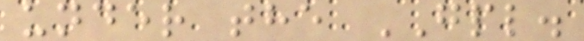under the GPL.
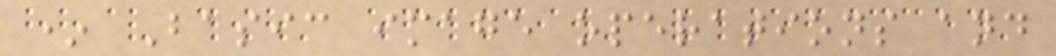* Basic image operations and
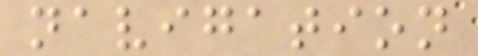navigation
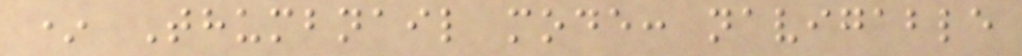* Thumbnail mode: navigable
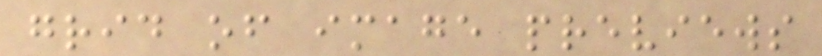grid of image previews
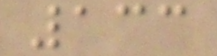133
